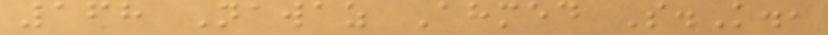168 Nawaz Ahmed S.K.,
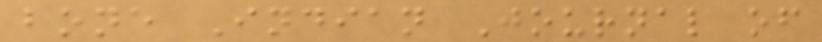bone Indian Journal of
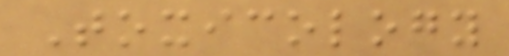Toxicology
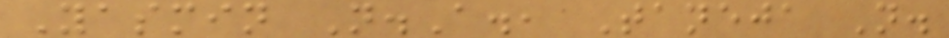Yasmin N.A., Taneja N.
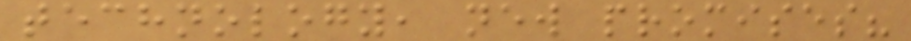technology, new promises?
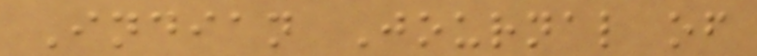Indian Journal of
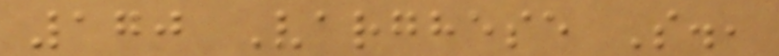170 Varghese S.,
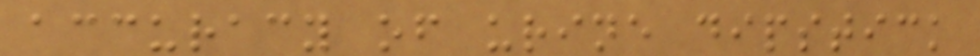accuracy of urine dipstick
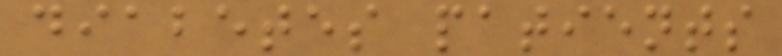diabetes patients
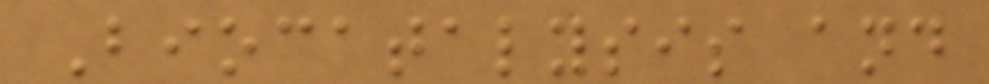Biocatalysis and
